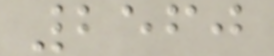2560
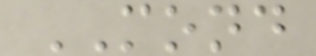MOND
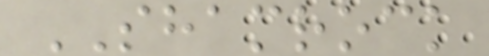SHAMROCK
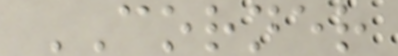CORNER
